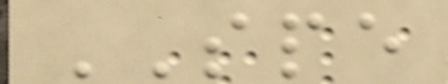SPE
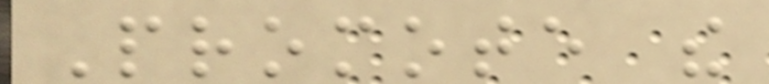Promote the
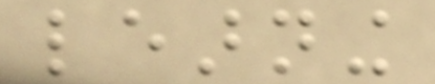learning
